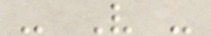- V -
